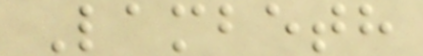Lambeth
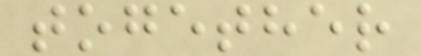together
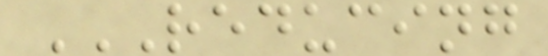REDUCING
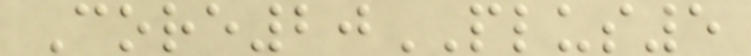Core20PLUS5
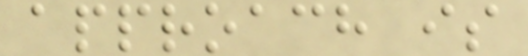approach is
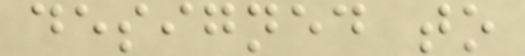designed to
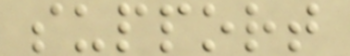support
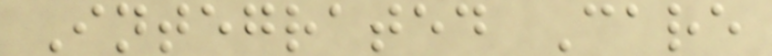Integrated Care
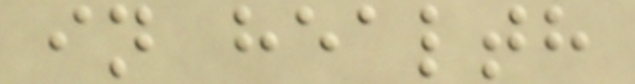in health
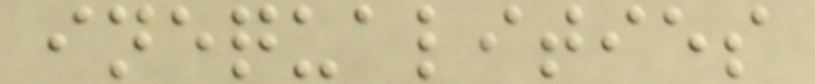inequalities
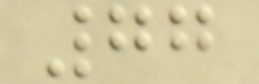77
